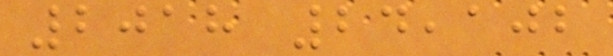2018 24,102
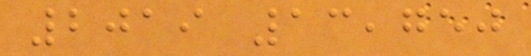2019 13,750
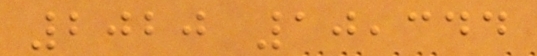2020 10,344
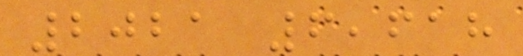2021 6,618
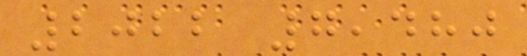2022 7,480
